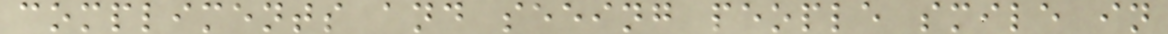compliments and seeing people smile in
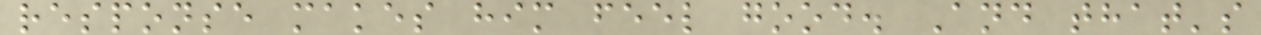response makes him feel good. And that's
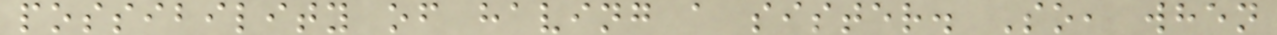possibility of having a sister. So, when
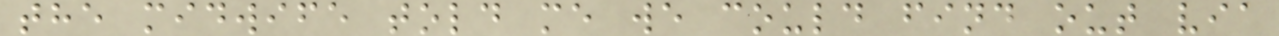the midwife told me we could find out via
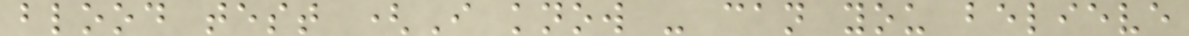blood test (I know - can you believe
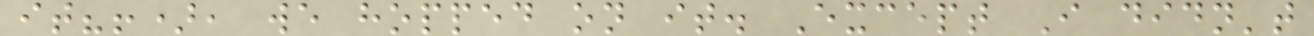it?!), we hopped on it. Except I didn't
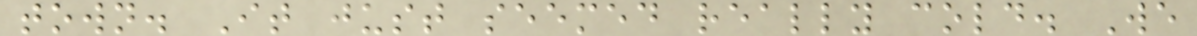town. It just seemed really cold. We
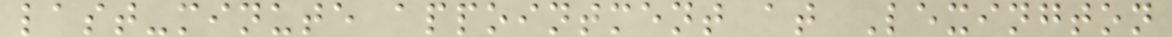last-minute appointment at Lexington
